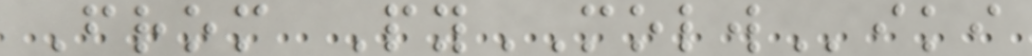From PyMOLWiki
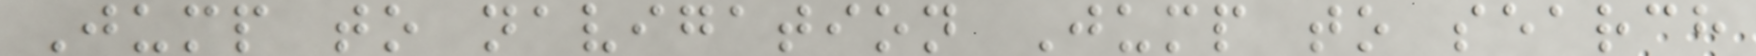Jump to navigation Jump to search
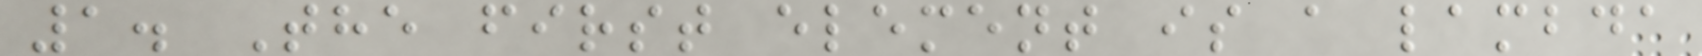1. The first element is a lambda
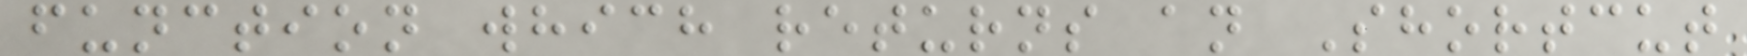function which returns an Shortcut
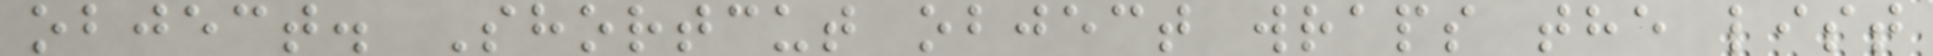object. Shortcut object wraps the list
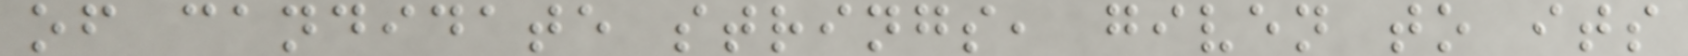of candidate strings, given to its
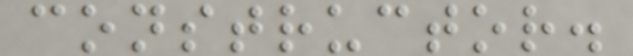constructor.
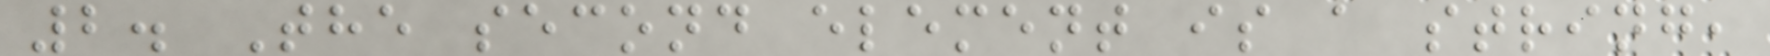2. The second element is a string,
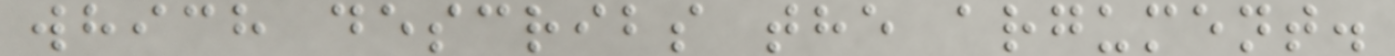which describs the argument.
